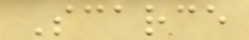Scarce
